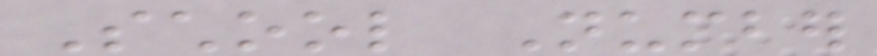School Number
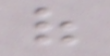of
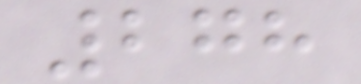278
